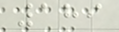189
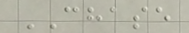CHASE
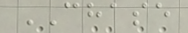CHASE
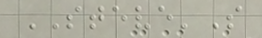STEVE'S
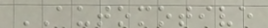AUTOMOTIVE
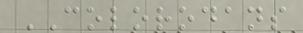COLORODANS
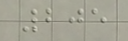205
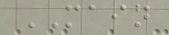MAIN
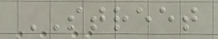STREET
